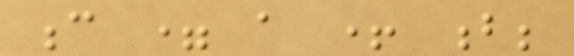c = a + b;
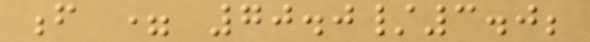f = 70.0/3.0;
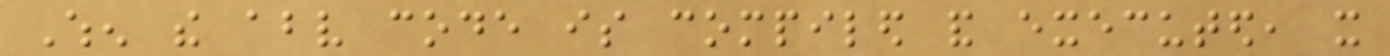When the above code is compiled and executed, it
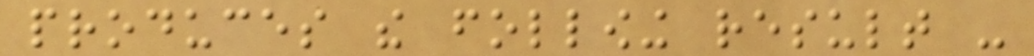produces the following result -
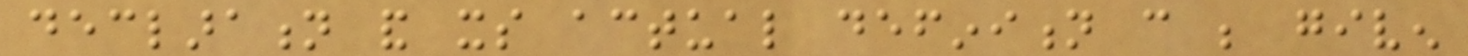declaration and its actual definition can be given
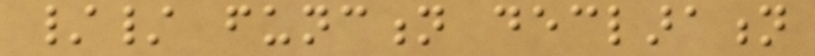// function declaration
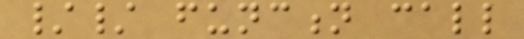// function call
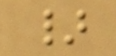}
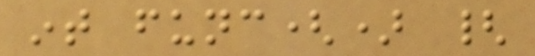int func() {
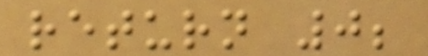return 0;
